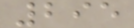295
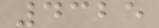4325
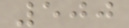500
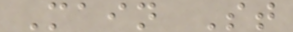Main St
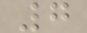7
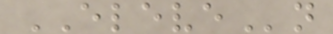ELEVEn
